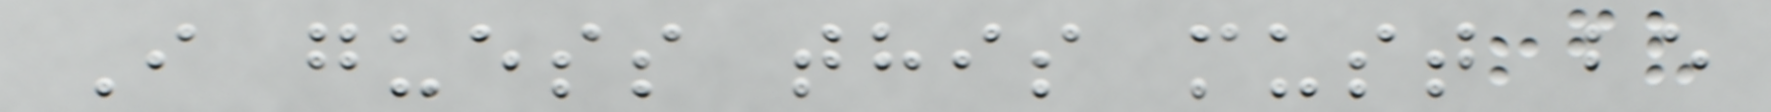I guess this must be
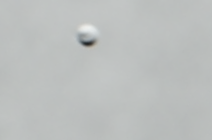a
